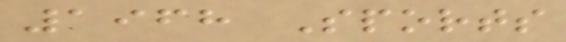1968 Sports
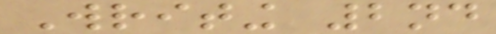Writing 2nd
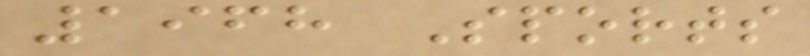1968 Sports
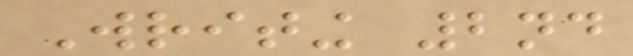Writing 2nd
